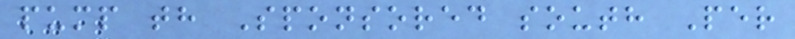pump th Sponsored south Per
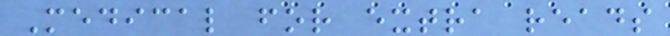Medical for extra reads
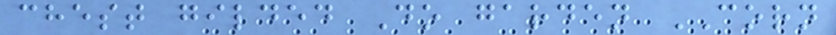chest gilded Do garden CORN
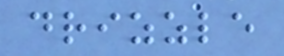drizzle
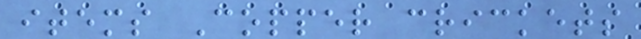items Copper crickets
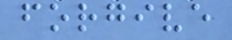forgive
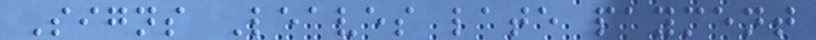Signs Leaves late payment
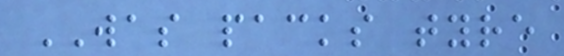WAS packs tyre
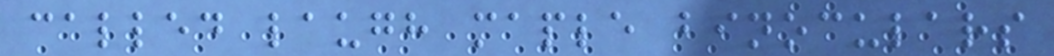called laugh maple binoculars
